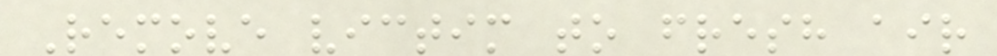Remove victim to fresh air
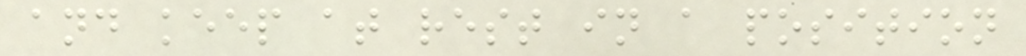and keep at rest in a position
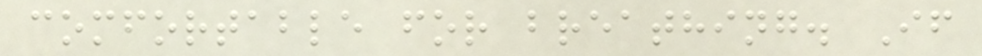comfortable for breathing. If
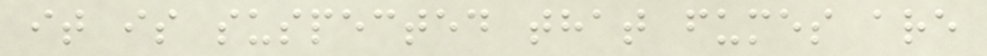it is suspected that fumes are
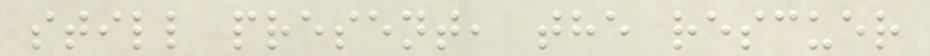still present, the rescuer
